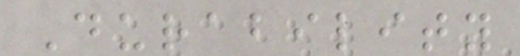Durability
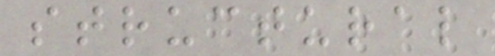structural
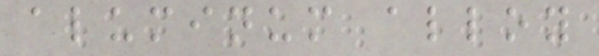aluminum alloy
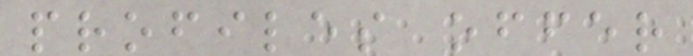profiles offer
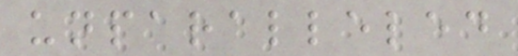unparalleled
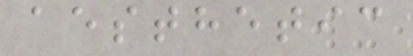aesthetic
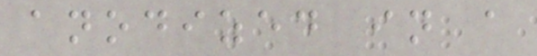anodized in a
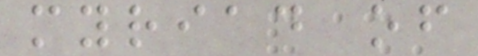myriad of
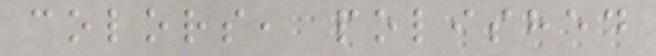colors, polished
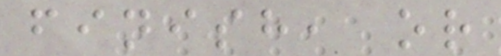finish, or
